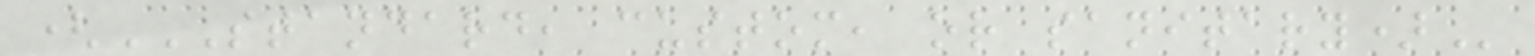(STANDARD, CUSTOM, OR SANITARY)
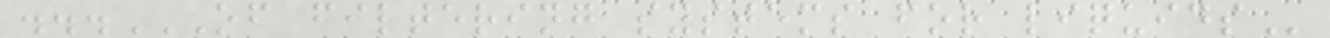...OF FILTERING SYSTEMS FOR LIQUIDS
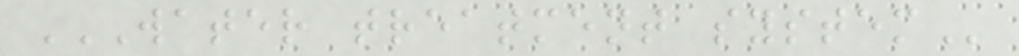WATER TREATMENT SYSTEM
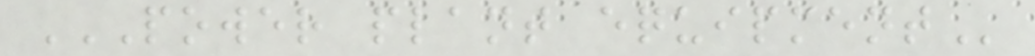POWER PLANT EQUIPMENT
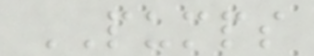PUMPS
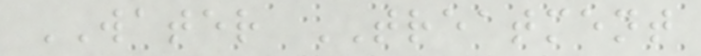WATER TREATMENT
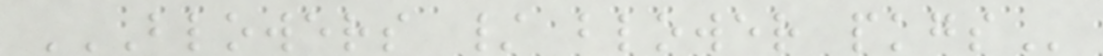BLOWERS / BLOWER PKGS
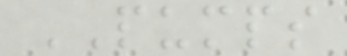PUMPS
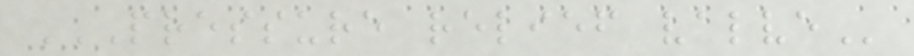PRESSURE RELIEF VALVE
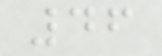46
